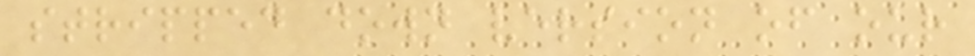stripped down version of our
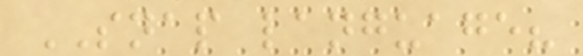SNAP language?
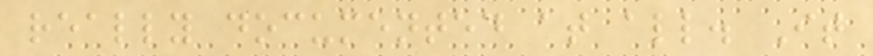really documented at all. It
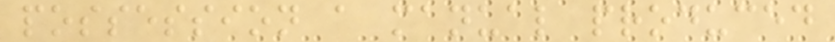possession a manual produced
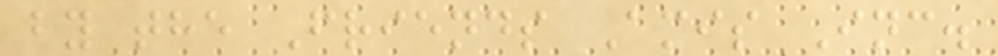by the Friends Amis Inc.
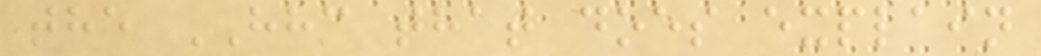the HHC that does explain
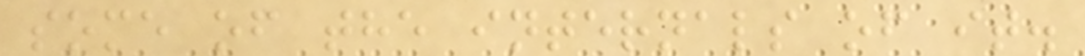some of the internals of it.
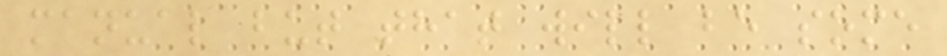manual but that will be some
